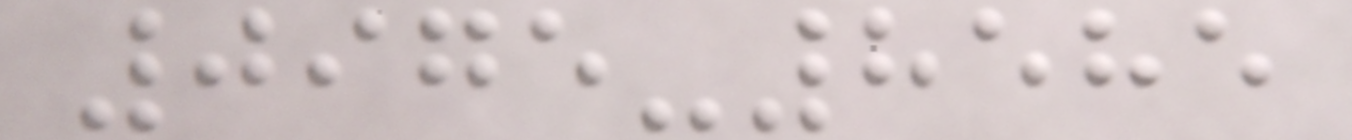0975-8585
